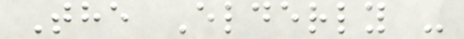The Elderly -
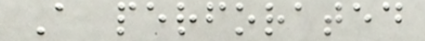A perforated
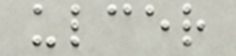ulcer
